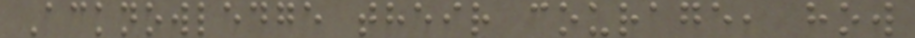Acknowledge their courage, how
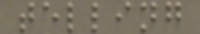telling
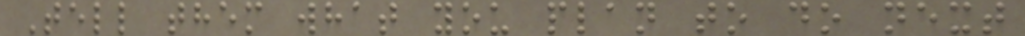Tell them what you plan to do next
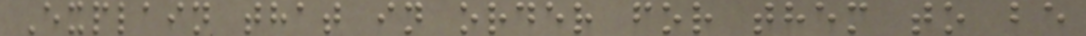Explain that in order for them to be
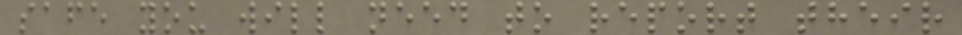safe you will need to report their
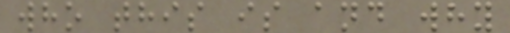who this is and why
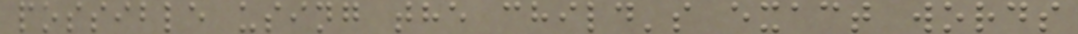possible using the child's exact words
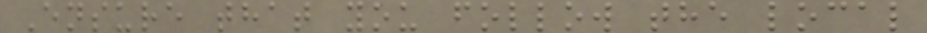Ensure that you follow the local
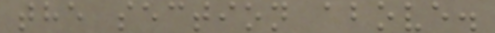the section above.
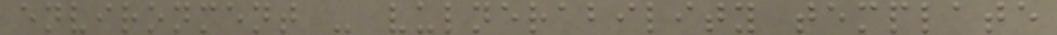environment - vulnerability template
